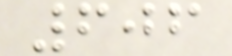606
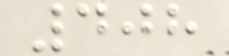408
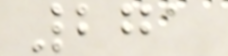271
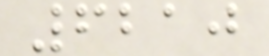6210
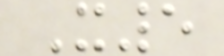X5
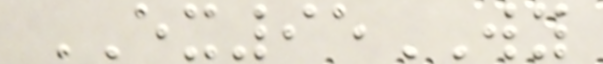EX95WY
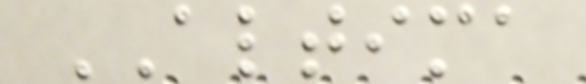ALTIMA
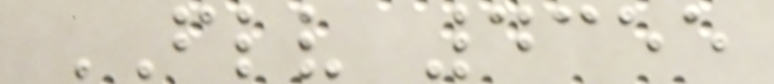FLV 4355
